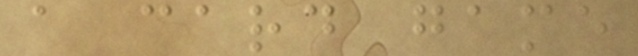a card game
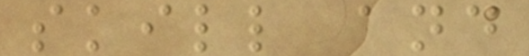skill and
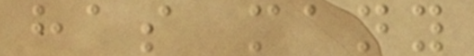has many
